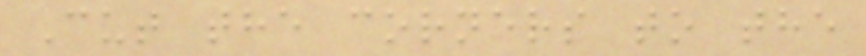Cut the corners to the
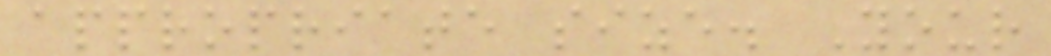appropriate size. Your
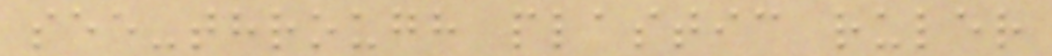see-through plastic ruler
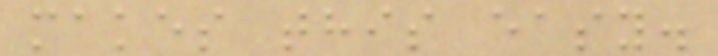makes this easy.
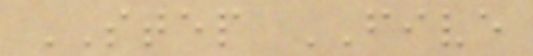STEP FIVE
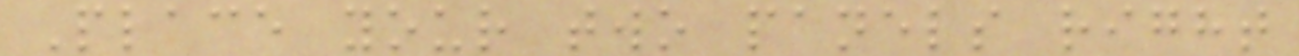Place your two panels right
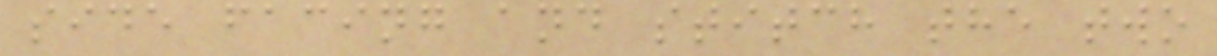side facing and stitch the two
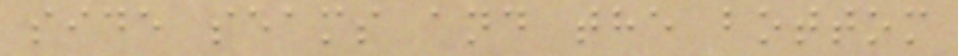side seams and the bottom
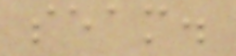seam.
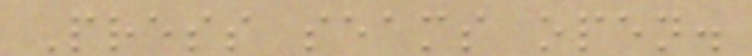Press seams open.
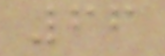66
